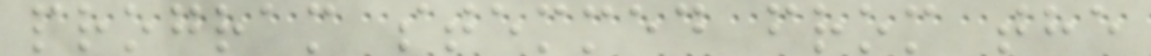program stemmed from the
